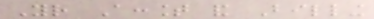Your Account and Billing
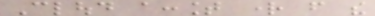Cloud account right from the
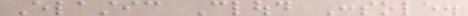Elastic Cloud Console.
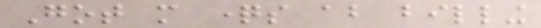Got more questions about billing
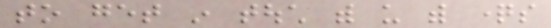to get in touch with us with questions
